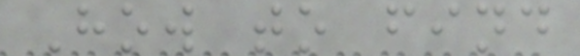How to find
